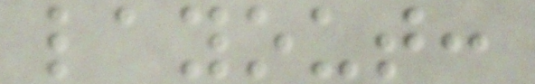layout:
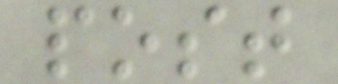post
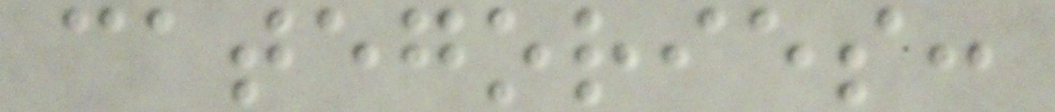categories:
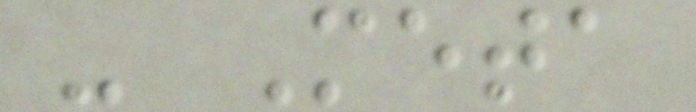- Meta
